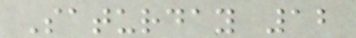Saturday 12
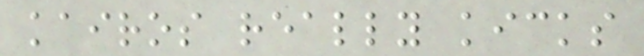kairos really kicks
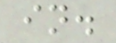in.
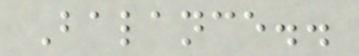Balance..
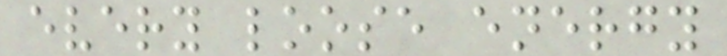every loose energy
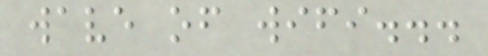wave of wifi...
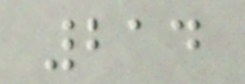214
